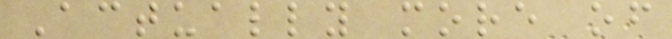Actually more of
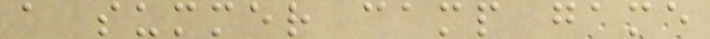a summer camp game
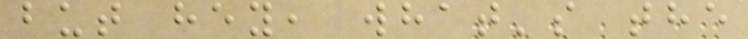but hey, what's the
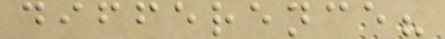difference?
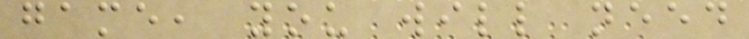game, you will need
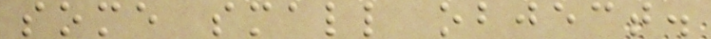some small object.
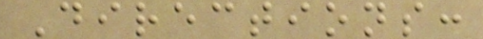Directions:
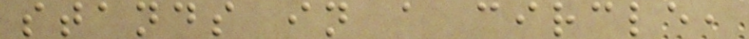stands in a circle,
